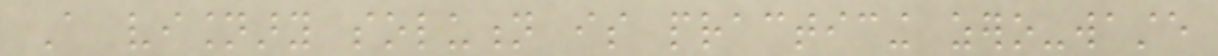A visionary solution is practicing zero-waste
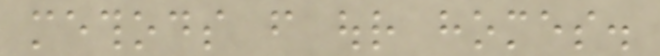methods from our homes.
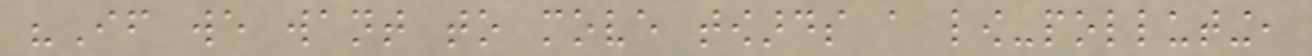"If we want to move towards a low-polluting,
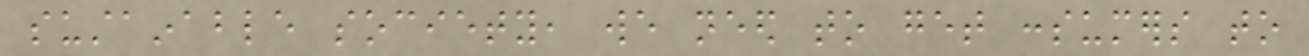sustainable society, we need to get consumers to
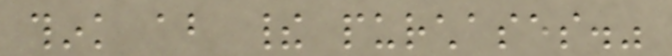think about their purchases."
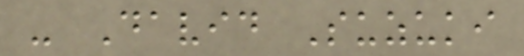- David Suzuki
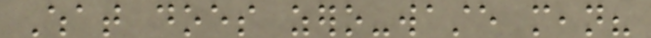What does zero-waste mean?
